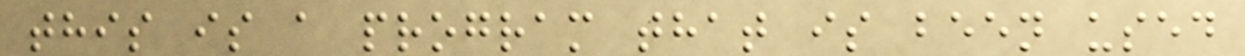this is a program that is been used
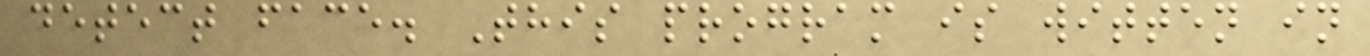detect face. This program is witten in
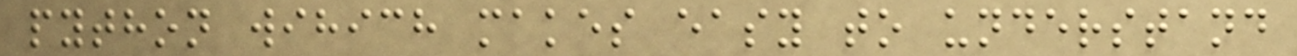python wihich makes easy to understand
